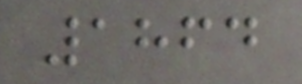1864
